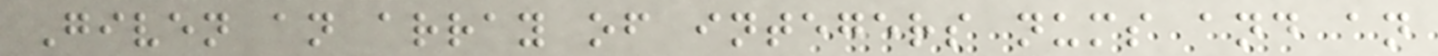Given an array of integers nums and an
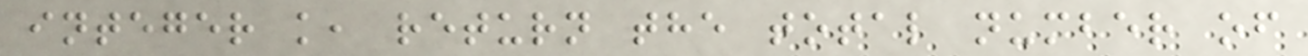integer k, return the total number of
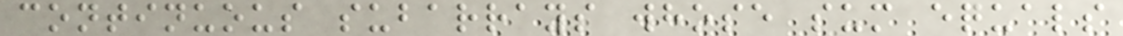continuous subarrays whose sum equals
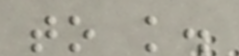to k.
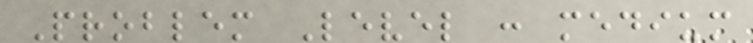Problem Level : medium
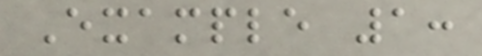Example 1:
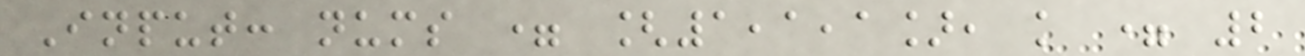Input: nums = [1,1,1], k = 2
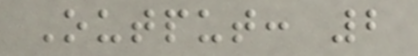Output: 2
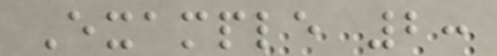Example 2:
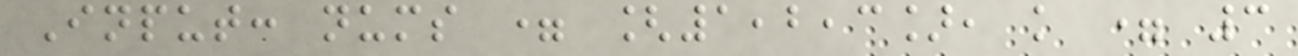Input: nums = [1,2,3], k = 3
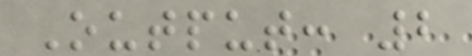Output: 2
